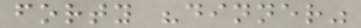forty "dinner"
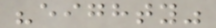"eighty"
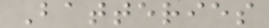Batteries
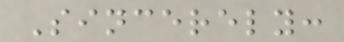Sincerely:
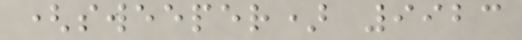(sweeper) 9923
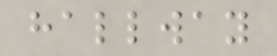hallway
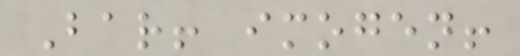Bar! imogen!
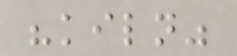"kiln"
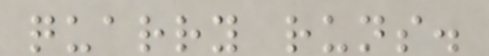quarry runs.
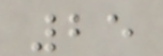25
